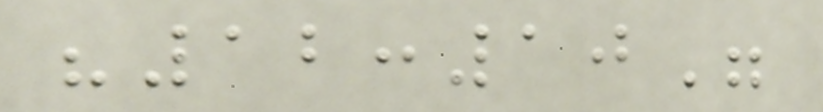"12:10"
